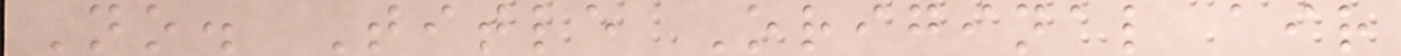No. Title Original air
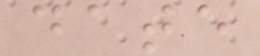date
